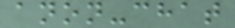anon-chat
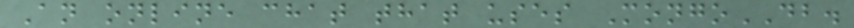An online chat that uses MongoDB.
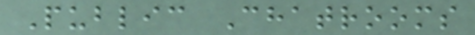Public Chatrooms
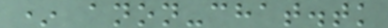* anon-chat.tk
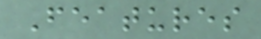Features
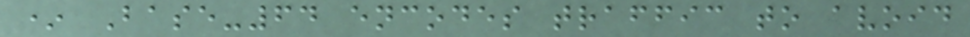* Base-64 encodes traffic to avoid
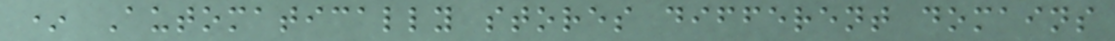* Automatically stores different domains
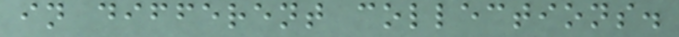in different collections.
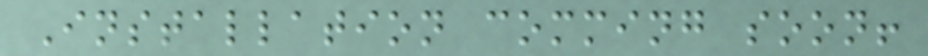Installation comming soon!
